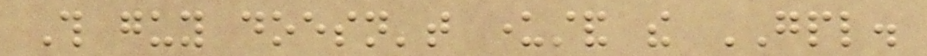This guy doesn't understand the GPL.
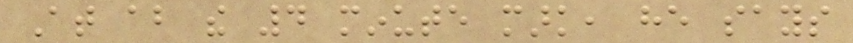At about the 4 minute mark, he says
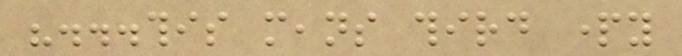"...this means third party
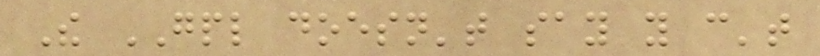The GPL doesn't say you can't
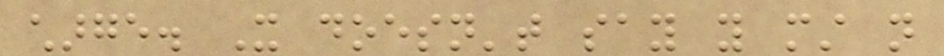charge. It doesn't say you must not
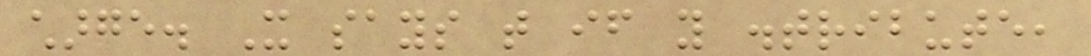charge. It says that if you distribute,
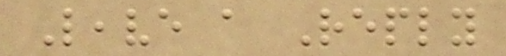Leave a Reply
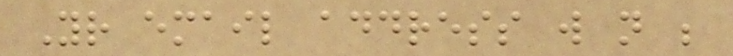Your email address will not be
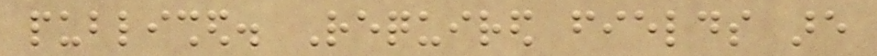published. Required fields are
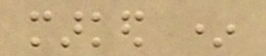marked *
